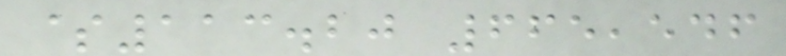$113.20 665,546
